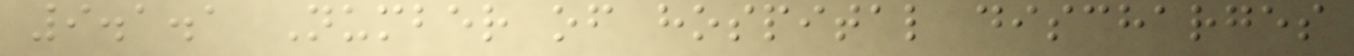9.1.1 Number of hospital discharges
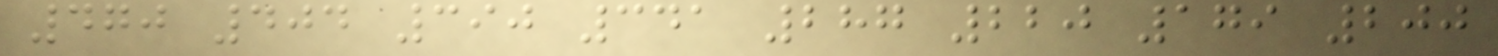470 404 390 341 287 220 179 200
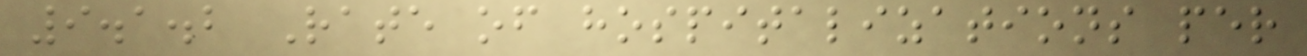9.1.2 Rate of hospitalizations per
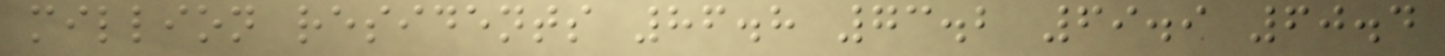million residents 86.8 73.2 69.9 60.4
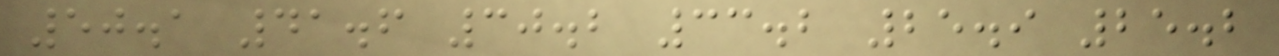50.1 41.6 30.2 33.2 25.9 25.2
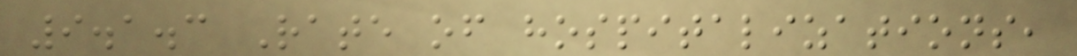9.1.3 Rate of hospitalizations,
